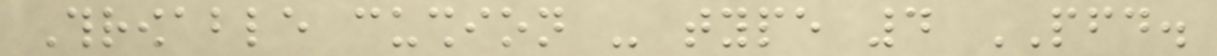Throwable cushion - type 4 PFD.
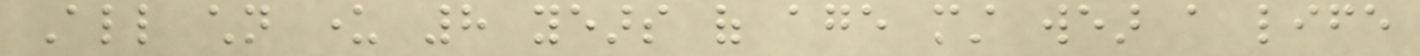All children under 8 years of age must wear a life
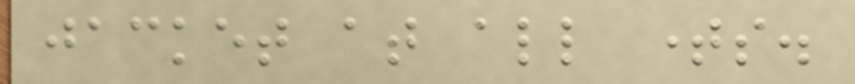jacket at all times.
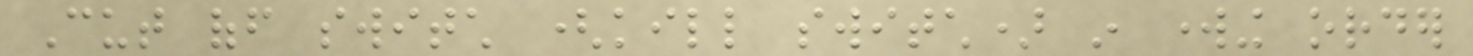Cut off switch (kill switch) in working order
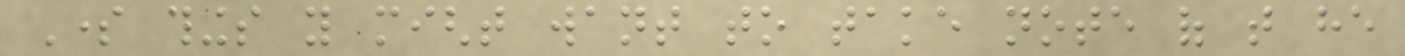Some things you might want to take note of that he
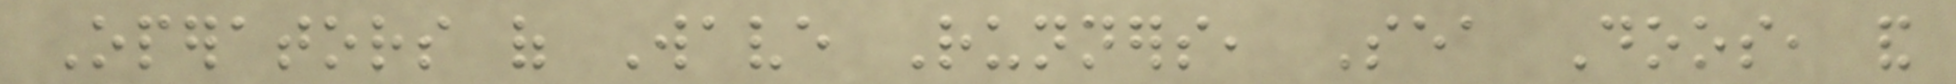Operators of Wave Runners, Sea Doos, and
